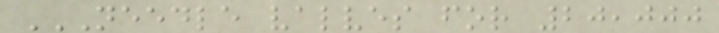NEEDLE VALVES FOR 20,000
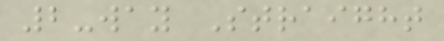2-way Straight
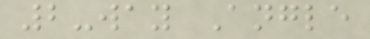2-way Angle
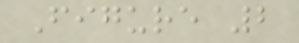Figure 2
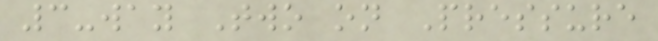3-way Two on Pressure
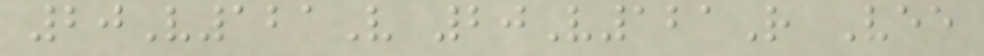20V121V 20V121R Vee
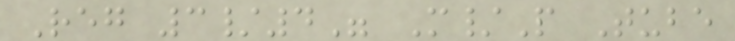Reg 3/4" M/P Tube
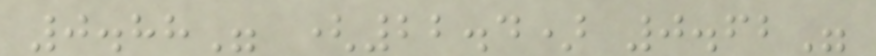0.88" (22.4) 0.62"
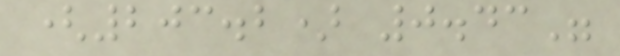(203.2) 0.43"
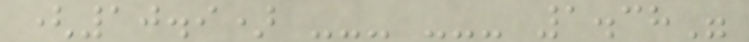(10.9) --- --- 1.38"
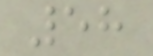58
